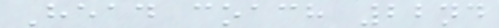Head coach 22nd
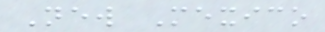New Mexico
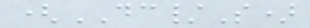(DC/S)
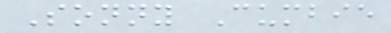Sonny Cumbie
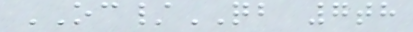OC/QB 7th
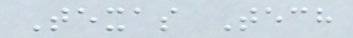Texas Tech
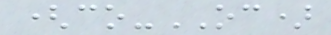(co-OC)
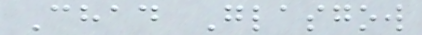Chad Glasgow
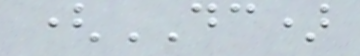(DC)
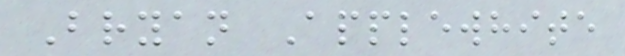Bryan Applewhite
